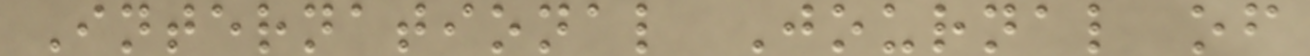International Journal of
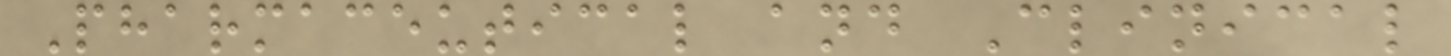Pharmaceutical and Clinical
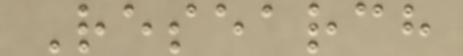Research
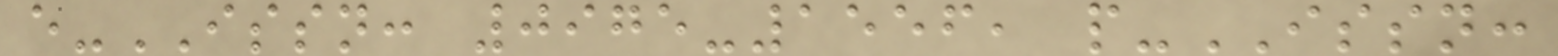e-ISSN: 0975-1556, p-ISSN:
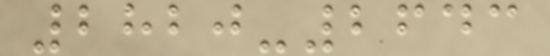2820-2643
